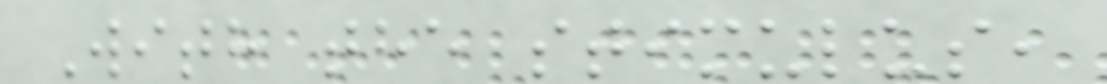With the stimulus,
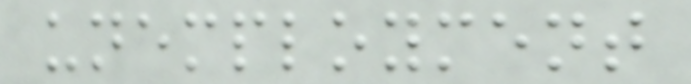unemployment
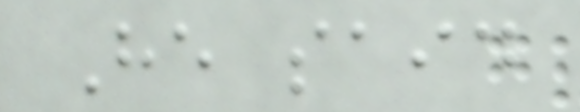He said
